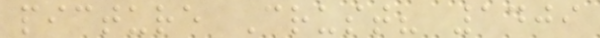picture Crust? 1409
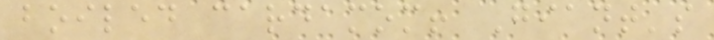boiled cardamom! Giant's
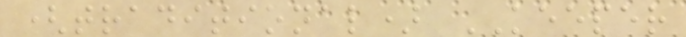(traditional) KEEPER
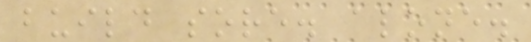build sore. alone.
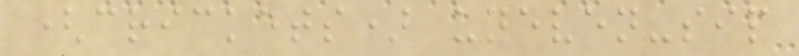(crickets) uneven-sip
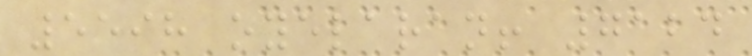5598 oyelaran! 7124
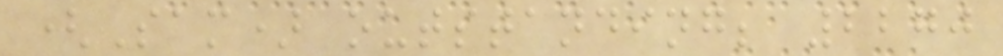(Sam) outstanding; 2270
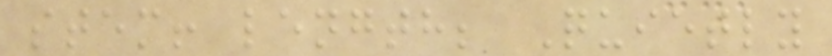stem! length; Quietly
